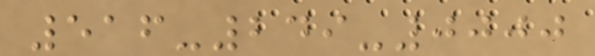516-249-0000
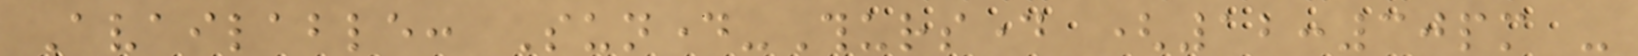Available: Sunday-Thursday (12:30pm -
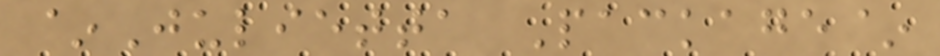~Julietta Package~
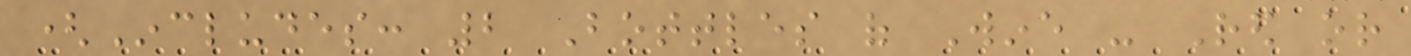(Includes: 2 Bottles of Wine - Red or
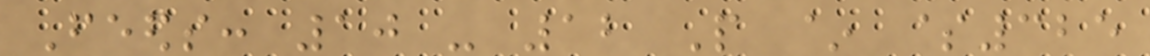Feeds: 10 - 12 People ~ $325
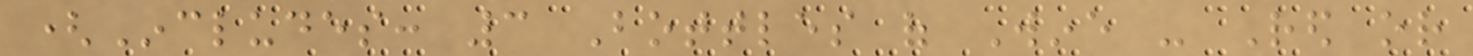(Includes: 3 Bottles of Wine - Red or
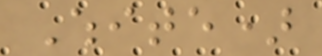White)
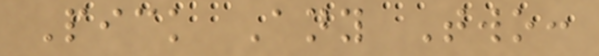Pick Any Two:
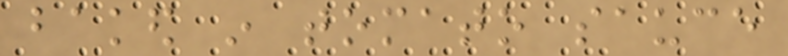baked in tomato sauce
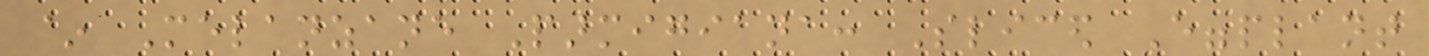~ Melanzane Parmigiana: Sliced Eggplant
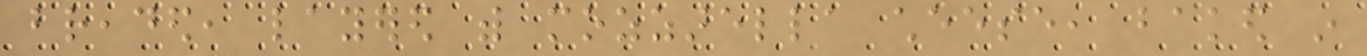breaded, layered with mozzarella cheese, baked in
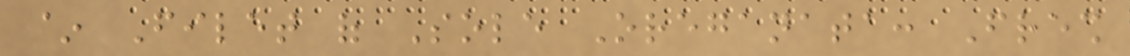~ Filet of Sole Oreganata: Fresh
